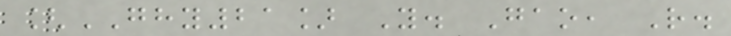[GHY21] Y. Gao, R.
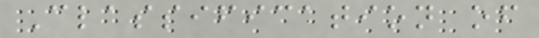Classification of
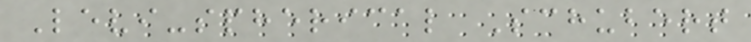Levi-spherical Schubert
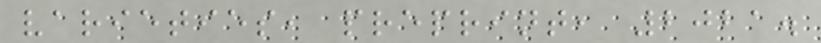varieties, preprint, 2021.
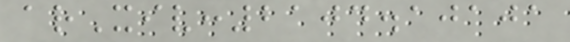arXiv:2104.10101
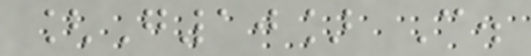[G10] C.
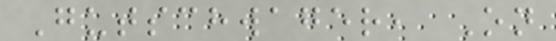Gutschwager, On
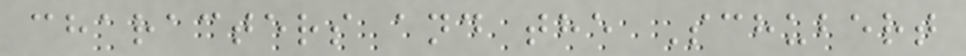characters and the Schubert
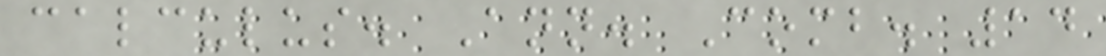calculus. Ann. Comb. 14
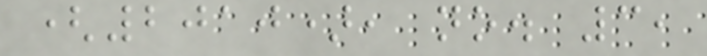(2010), no. 3,
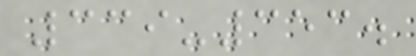339-353.
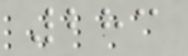283
